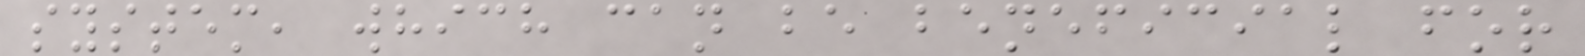system, which can be beneficial for
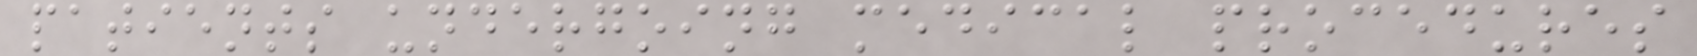patients undergoing medical procedures
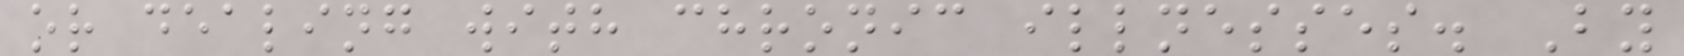or dealing with chronic illnesses. By
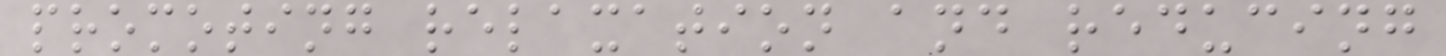promoting relaxation and reducing
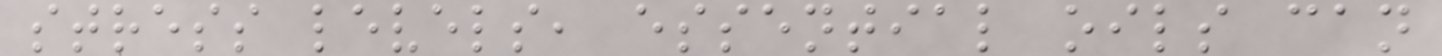stress levels, essential oils can
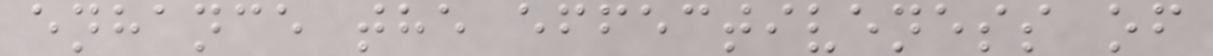enhance the effectiveness of
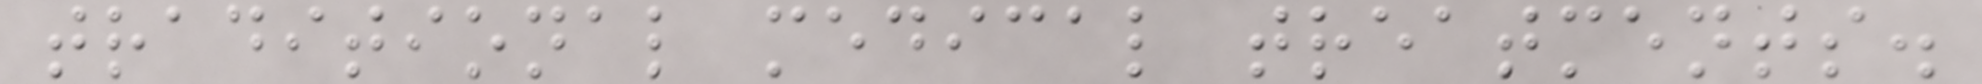traditional medical treatments.
